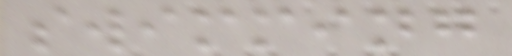swimming
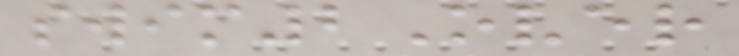swim2Over
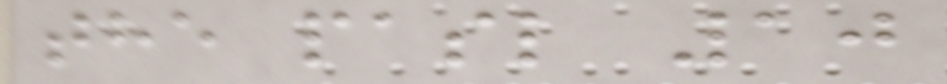the pasl 10
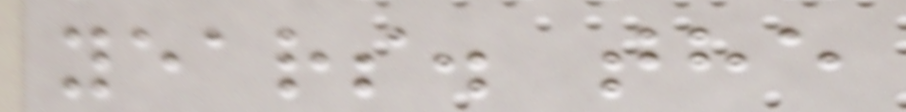years. the
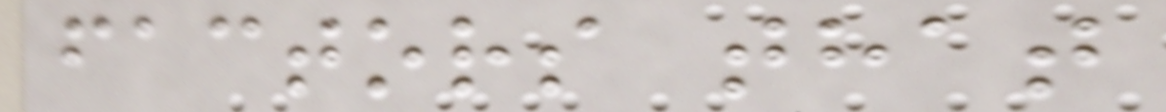factors that
